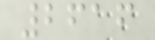2616
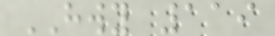HWY 119
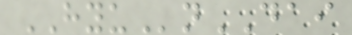HYUnDAI
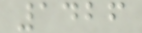1426
